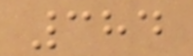384
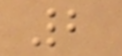2
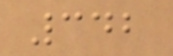342
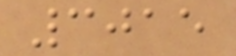3015
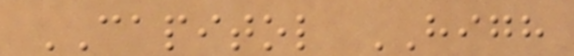CAPITOL HIGH
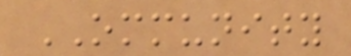OMMUNITY
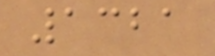1321
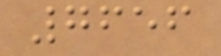7656
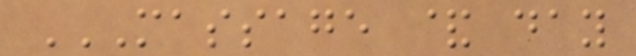MASSAGE & DAY
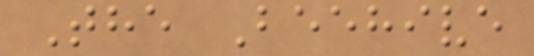The Beehive
